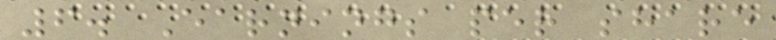6. Earnings per share
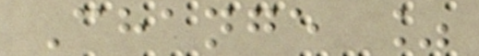Change %
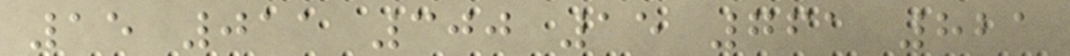15 011 300 15 761 821
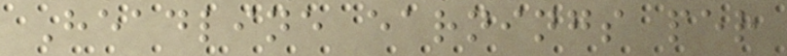Headline earnings per
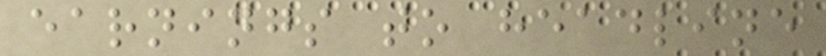earnings to headline
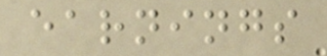earnings
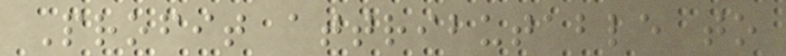Profit attributable to
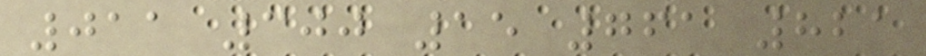011 300 15 761 821
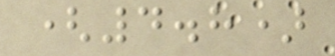(4.8)
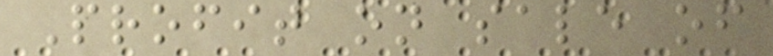Profit on sale of
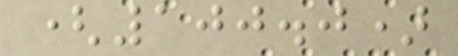(100.0)
